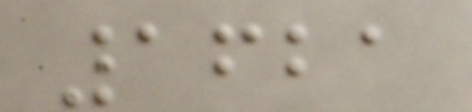1621
